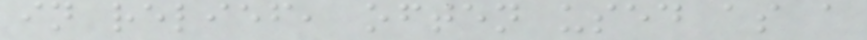in relief, often used as a
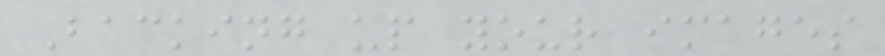Backing up your images
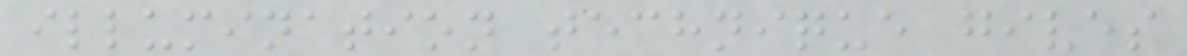illumination technique gives
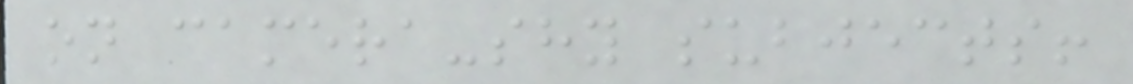on camera-shy subjects!
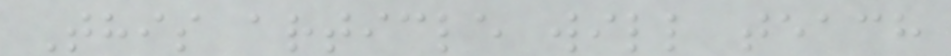This article will teach
